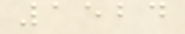1524
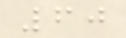60
